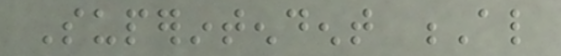Superintendent Al
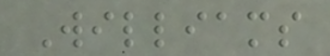Williams
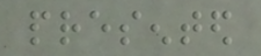presented
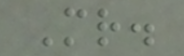Mr.
